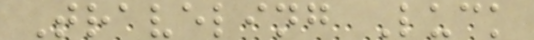Traveling Luck
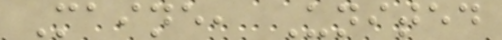Maine, United
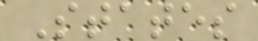States
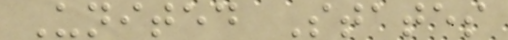United States
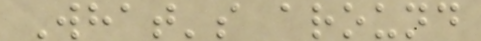What's around
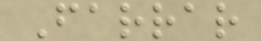Farrar
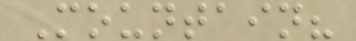Mountain?
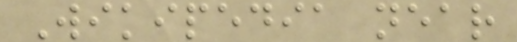Wikipedia near
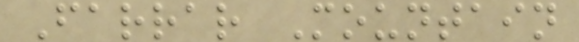Farrar Mountain
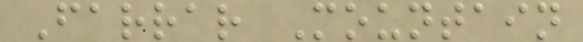Farrar Mountain
